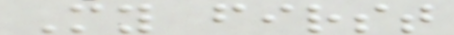My first
